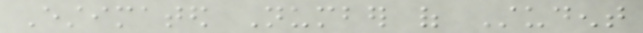Estimated Number of Student
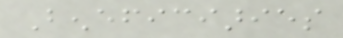Beneficiaries
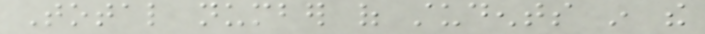Total number of students in the
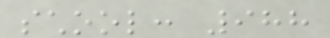school: 988
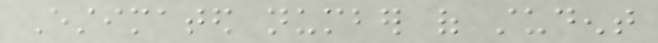Estimated number of student
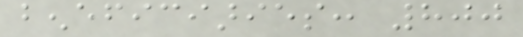beneficiaries: 800
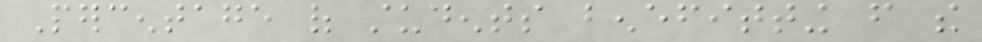Percentage of students benefitting from the
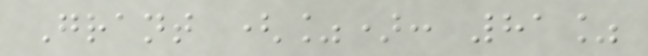Grant (%): 81%
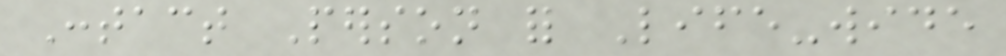Contact Person for Life-wide
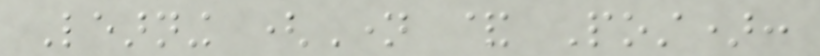Learning (Name & Post):
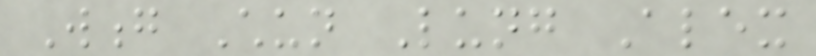Wong Chun Lung Alex
